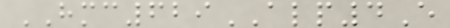HMC629ALP4E
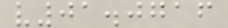v01.0716
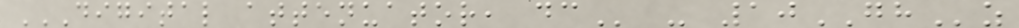DIGITAL ATTENUATOR, DC - 10GHz
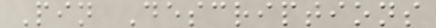Pin Descriptions
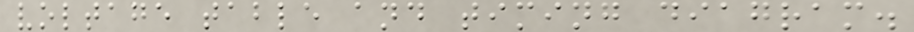voltage table and timing diagram.
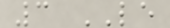3 LE
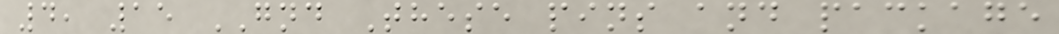4, 15 GND These pins and package
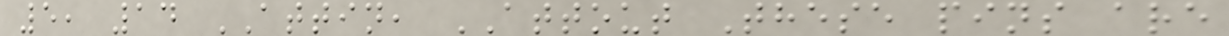5, 14 ATTIN, ATTOUT These pins are
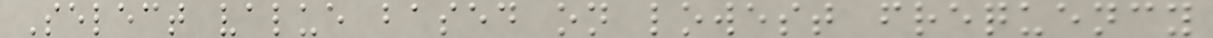Select value based on lowest frequency
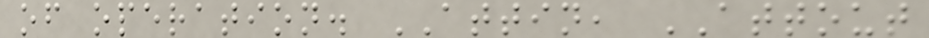of operation. ATTIN, ATTOUT
